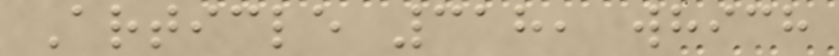Article 318, which
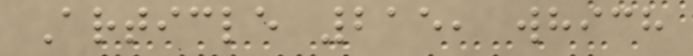Article 215, which
